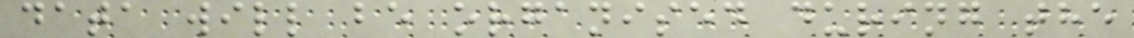data will be organised during the
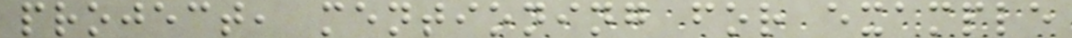project, mentioning for example
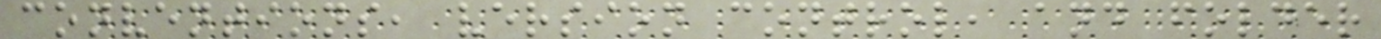conventions, version control, and folder
